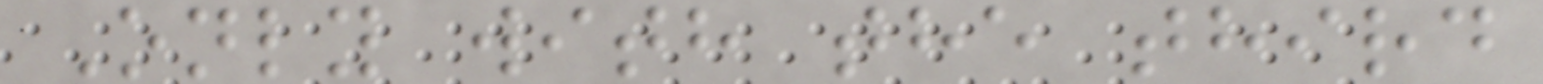Only with the third
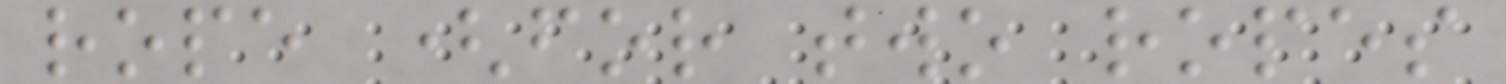rope (for two ropes
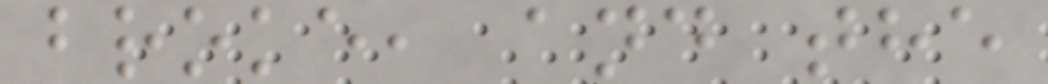broke, and the
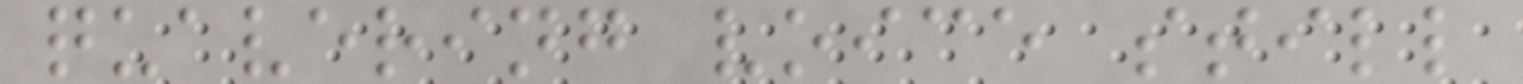quavering voice still
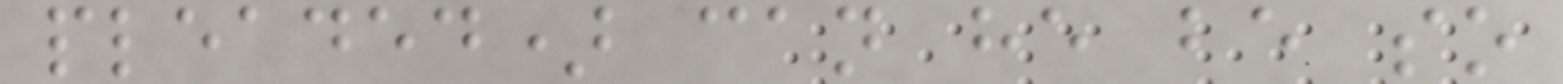pleaded) can he be so
